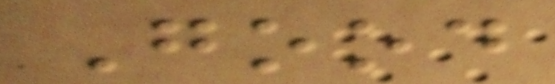Good
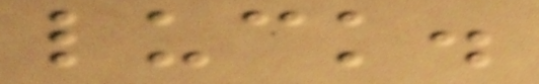luck.
